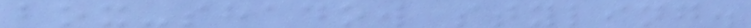box-shadow styling.
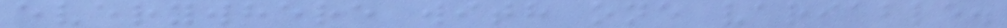everywhere with one variable.
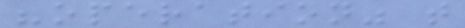"operation" t
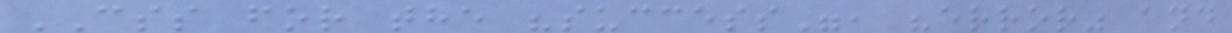CSS for the "success", "error" and
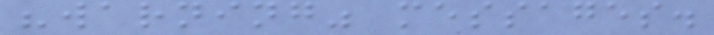"warning" messages.
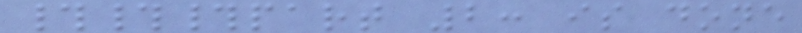###part 2: is done
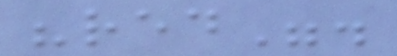"red".
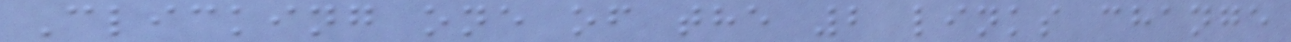Clicking one of the 2 links change
